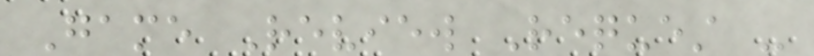Game Review Request -
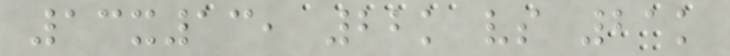13x13, 22k vs 21k
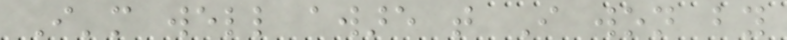I'm well aware that I won by
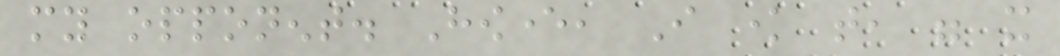my opponent. However, I know that, were it
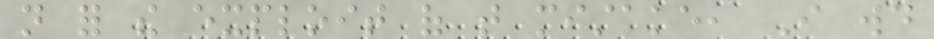not for the exploit of that mistake, I would
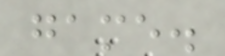game.
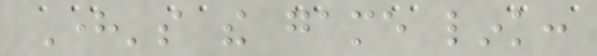Here's the game link:
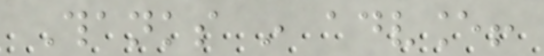Thanks in advance!
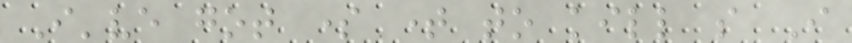I've got some time to kill so I
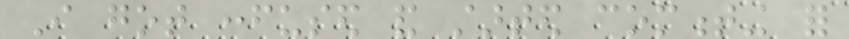I got confused and started commenting for
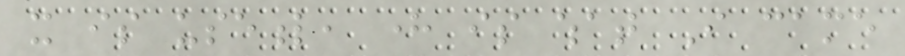it is useful, here is what I came
